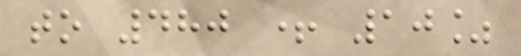to 480 + 10%
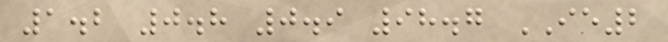1.2 0.8 0.9 98.7 IE2
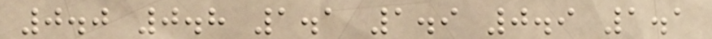0.0 0.8 1.1 1.9 0.9 1.1
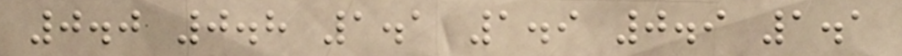0.0 0.8 1.1 1.9 0.9 1.1
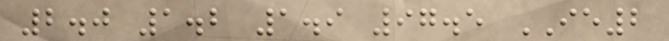2.0 1.2 1.9 97.5 IE2
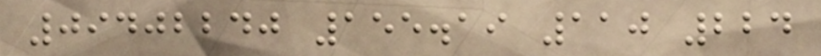09402240 155.19 110 224
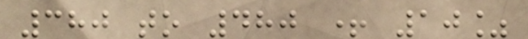380 to 480 + 10%
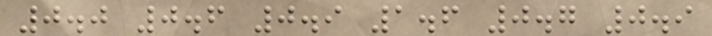0.0 0.6 0.9 1.6 0.7 0.9
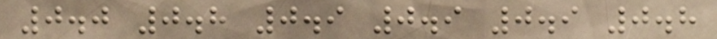0.0 0.8 0.9 0.9 0.9 0.8
